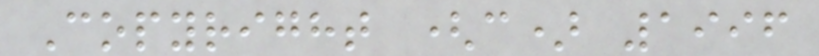Copyright (c) 1996
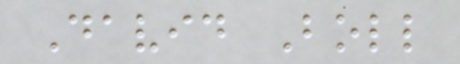David Boll
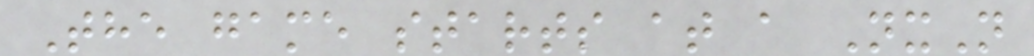The game starts at a NxN
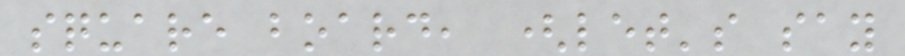square board, (let's say
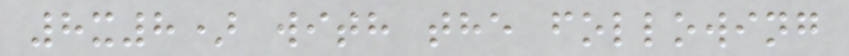8x8) with the following
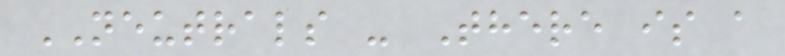NEUTRALS - There is a
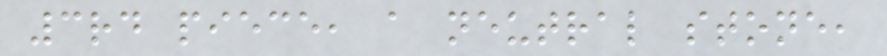3rd piece, a neutral stone,
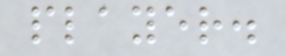player.
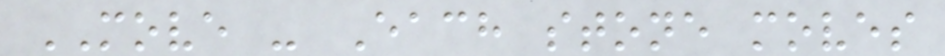MOVE - Each stone moves
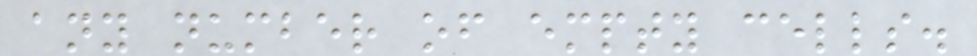any number of empty cells.
